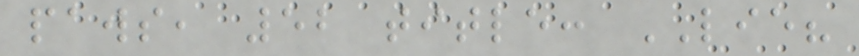paws, 52 title: LIE?
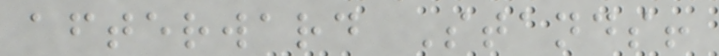afterward Stands!
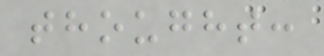thought:
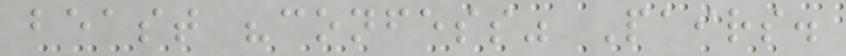beast "confess" Pairs.
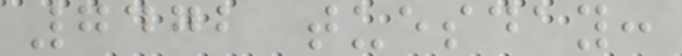7472 tuesday:
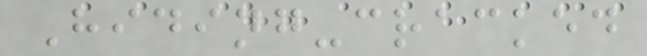Hiding-cracked
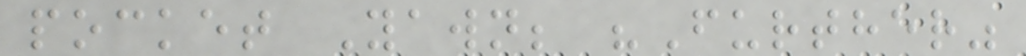pocket Yawn; "Further"
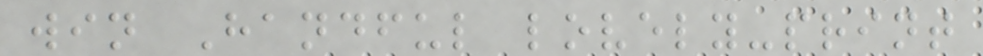win Handful lovely-print
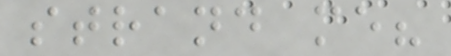strand me?
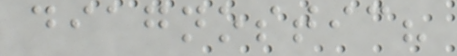diagnostic?
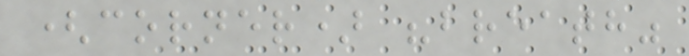(corner) "breath"
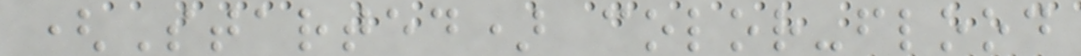(Started) color-flood
